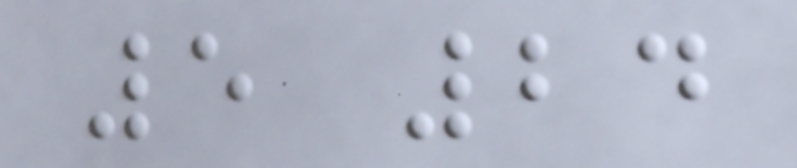5 24
